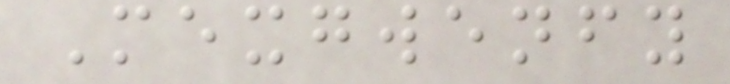Mexgwenfy
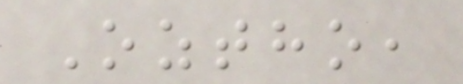Oztho,
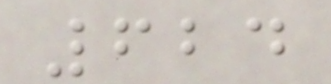624
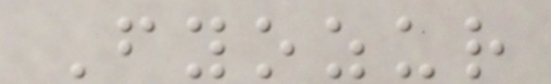Fyozur
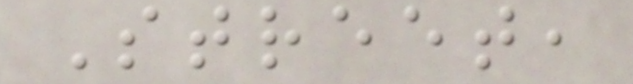Street,
